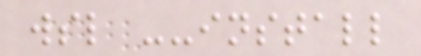wsl --install
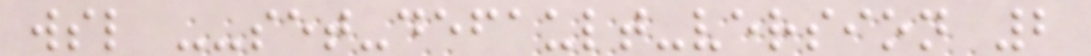wsl --set-default-version 2
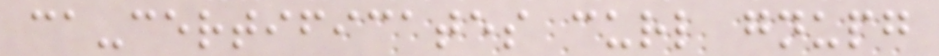ca-certificates curl gnupg
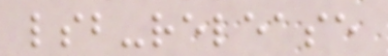lsb-release
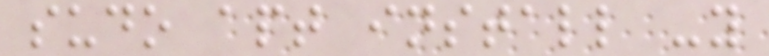sudo apt install -y
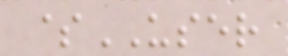$USER
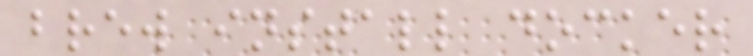brew install docker
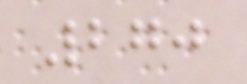270
